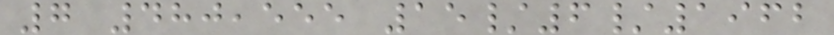7 480,555 15/6/1962
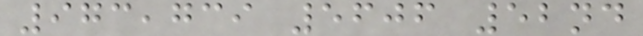973,739 5606 52nd
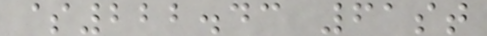$222.43 61st
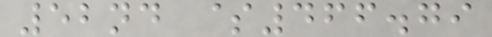52nd $466.79
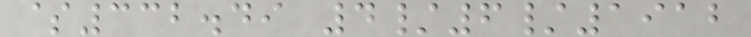$332.49 4/6/1912
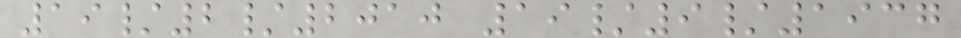19/2/2010 19/9/1937
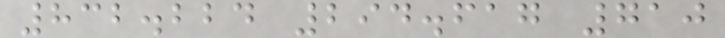832.224 294.617 710
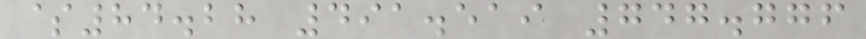$84.28 491.519 747.776
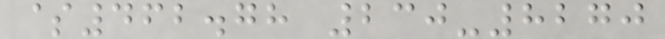$462.78 230-8270
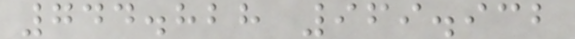744.828 969.932
